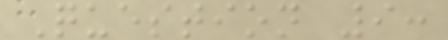Question 9:
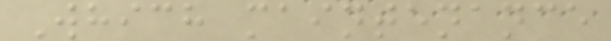Which maintenance
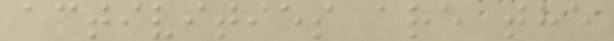activities are the
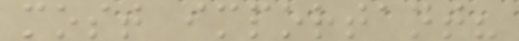most important?
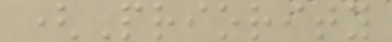(Priority
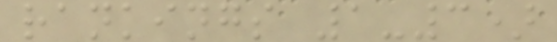rankings 1-3)
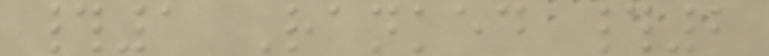#1 Ranked #2
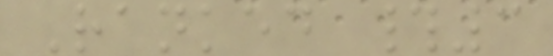Ranked #3
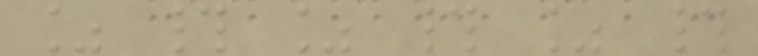% # % # % #
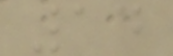14
